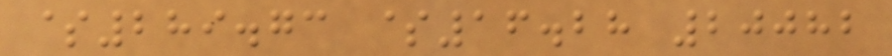$289.73 $16.28 20082
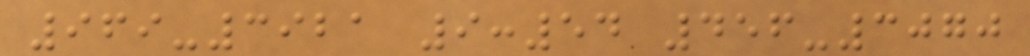969-3921 9:54 456-3070
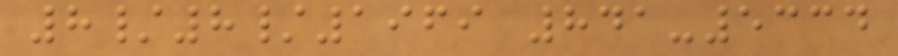8/8/1969 841-5334
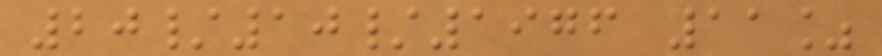20/10/1976 11%
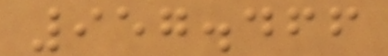957.466
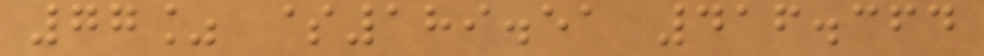77% $189.51 416.364
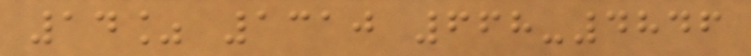14% 1310 668-4846
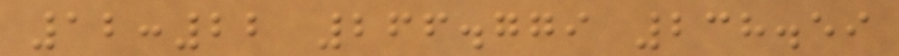12:22 266.779 238.59
